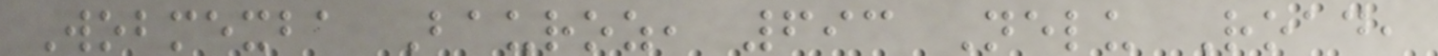Wobmexba Bauroz, 693 Nelu Road,
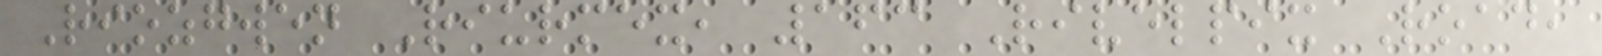Riozgwen Riurmex, 163 Rivelpix Road,
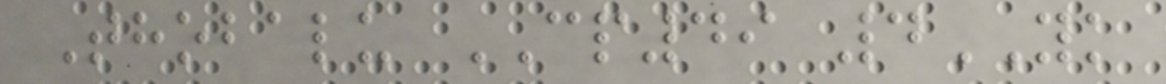Thobalu CP49 4YK
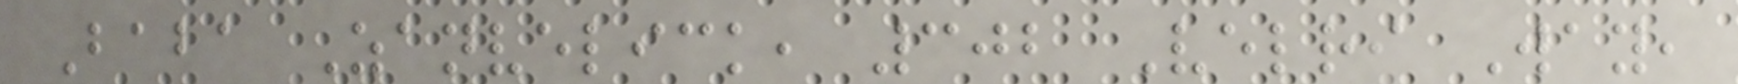Baba Zanvelick, 302 Velri Way,
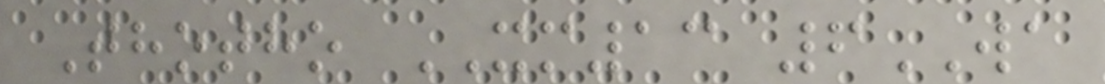Thotho XM13 6WA
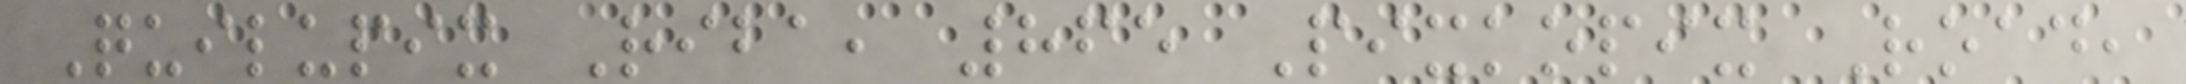Quilupix Riba, 865 Pixkopix Road,
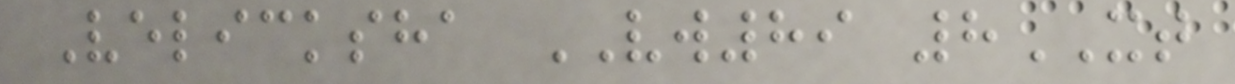Velicksha VW89 8XT
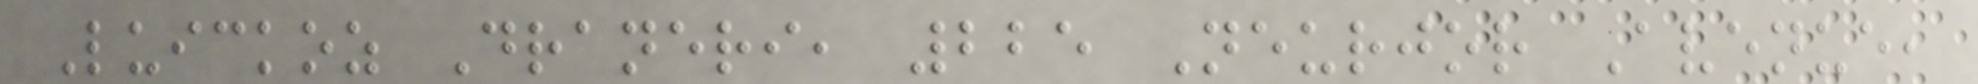Luickoz Draneri, 225 Neurjor Avenue,
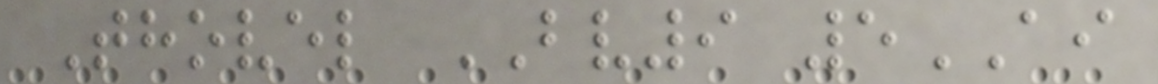Thovel BV9 5AI
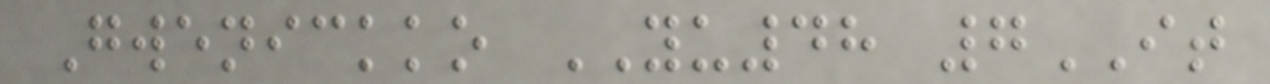Gwenickko YU48 7IT
